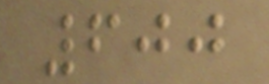600
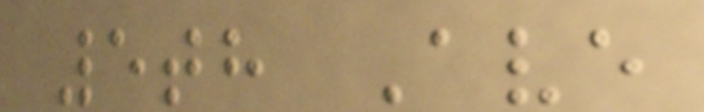5th Ave
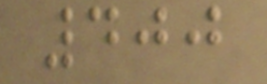400
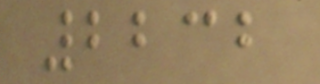2232
